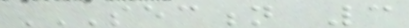SECTION 3
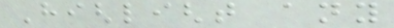Highlight any
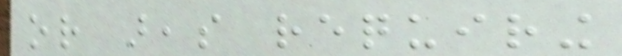or areas requiring
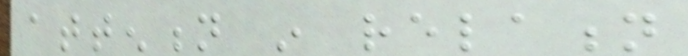attention in relation
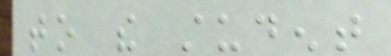to the student
